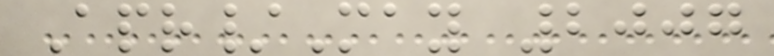Apr/May 2007
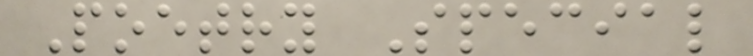Poetry Special
